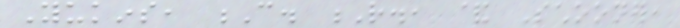Yukins, C. R., & Schooner,
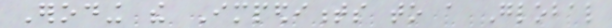Eroding the Impediments to a Global
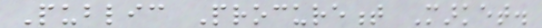Public Procurement Market.
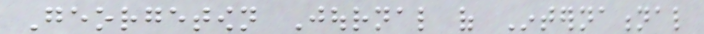Georgetown Journal of International
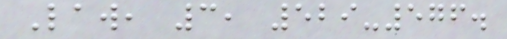Law, 3, 529-576.
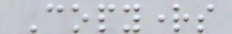Copyrights
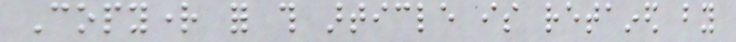Copyright for this article is retained by
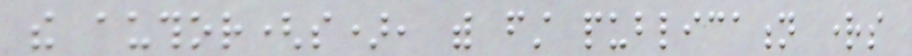the author(s), with first publication rights
